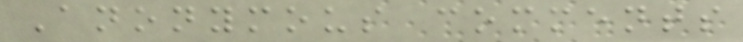Anonymous comments
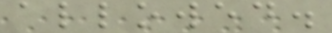allowed.
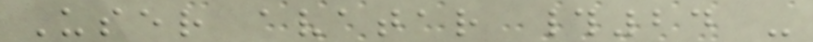User avatar #24 -
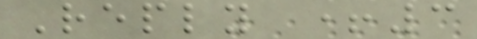Reply +3
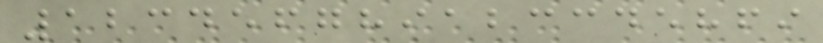123456789123345869
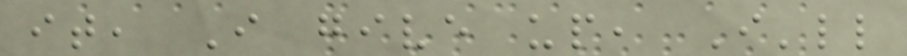it, I give up, I'll
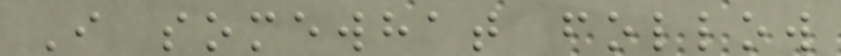I somewhat follow
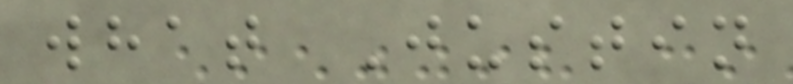what Justin
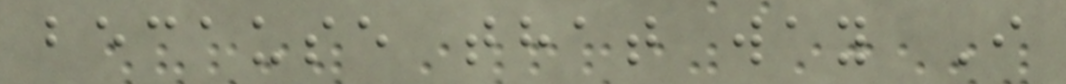because that way I
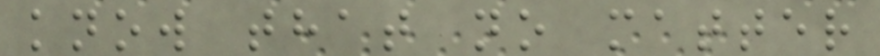know that no matter
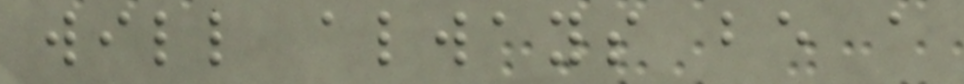will always be a
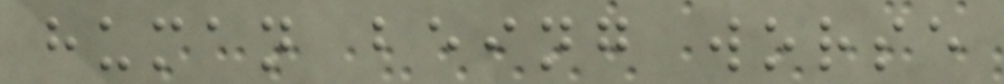human being worse
